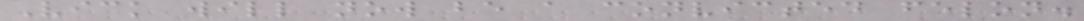Vick will now be a convicted felon.
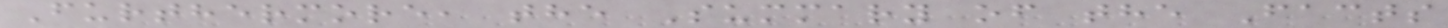Furthermore, the Summary of the Facts
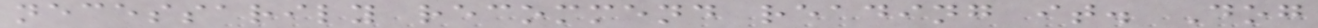necessarily recommend reading it. Dog
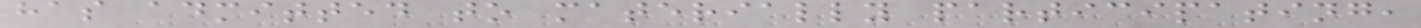has admitted to materially participating,
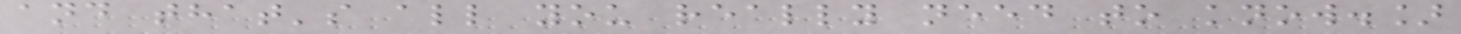and that's all you really need to know.]
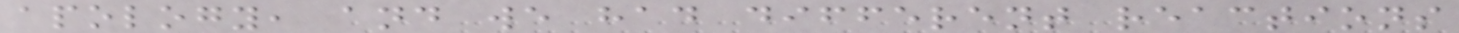apology, and we had different reactions
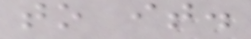to it.
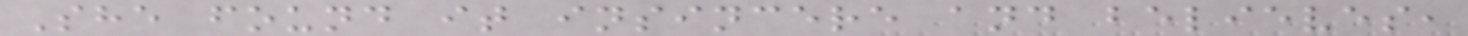She found it insincere and believes,
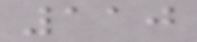110
